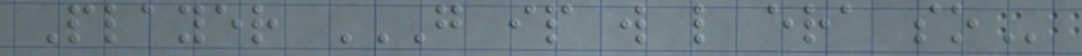Player G IP W L ERA SO
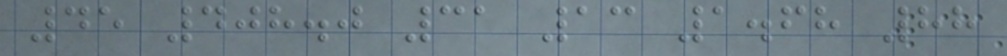45 408.0 31 13 1.68 88
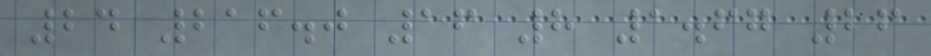24 216.0 16 8 1.67 26
